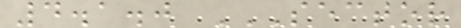4.1.0 SECTOR
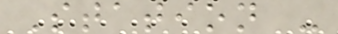Station -
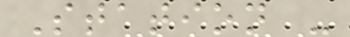Station -
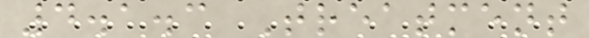4.1.3 Treatment
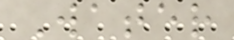Water
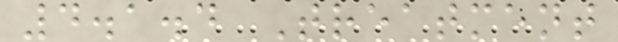4.1.4 Treatment
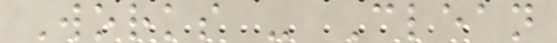Works - Clean
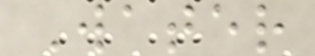Water
